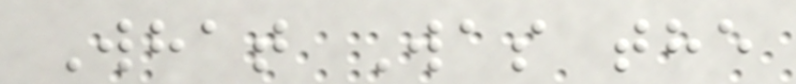What Was the
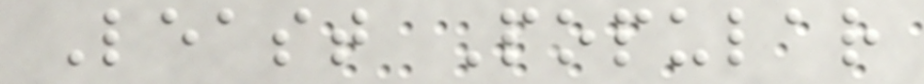Least Popular
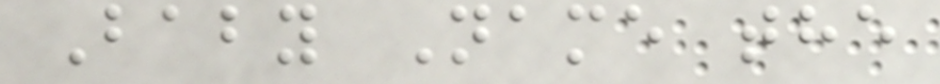Baby Name the
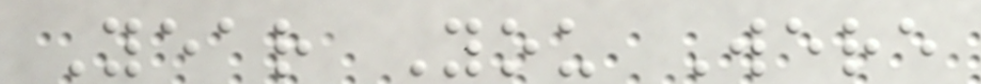Year You Were
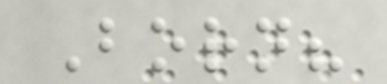Born?
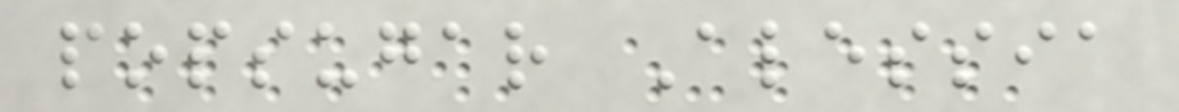popsugar Alessia
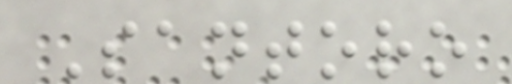Santoro
